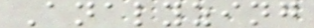Analyzing
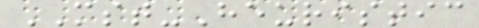MST-Heuristic
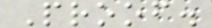Proof.
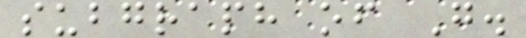subgraph of G.
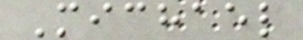Michael
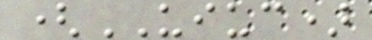(UIUC)
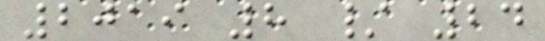2019 8 / 24
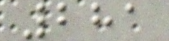281
